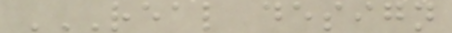REAL DESIGN
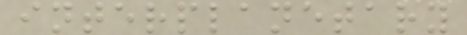interplanetary
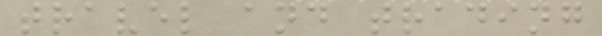travel and trading
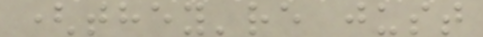(they're just
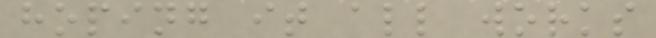hoping it all works
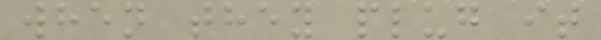when they plug it
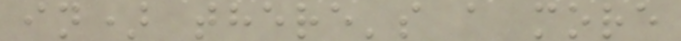in) there's a more
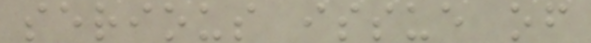serious issue of
